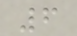6
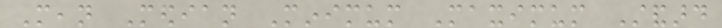Mean Median Minimum Maximum Standard
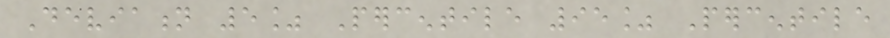Deviation 5% Percentile 95% Percentile
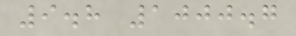9.8 1000.7
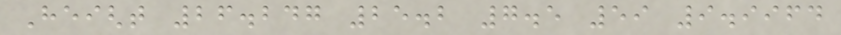Height 26.247 25.2 7.5 59 9.9964
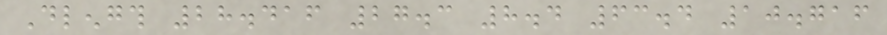Dlength 28.416 27.3 8.4 63.4 10.716
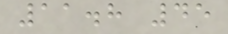11.8 45
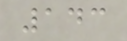143
